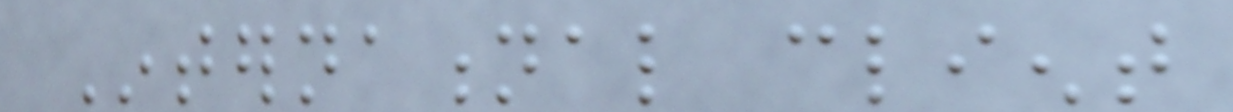International client
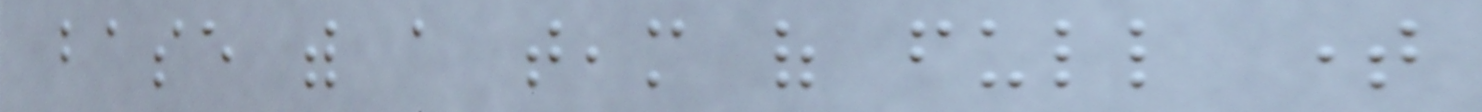base with a team of full time
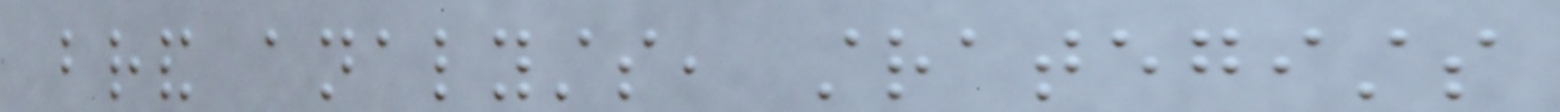brand analysts, strategists
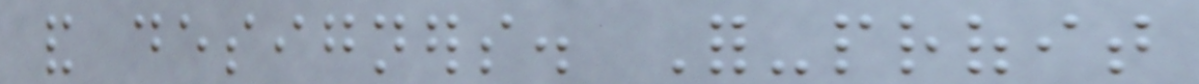and designers. For-profit
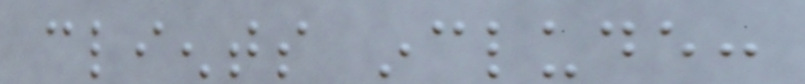clients include:
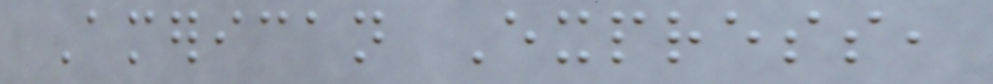American Express,
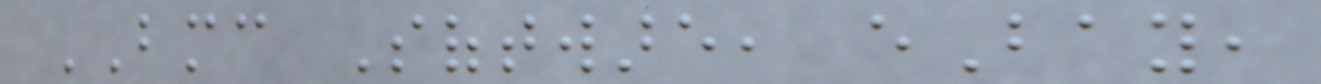BMC Software, eBay,
